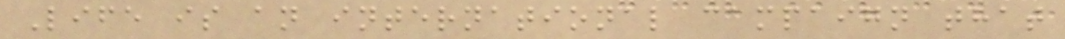Life is an international campaign that
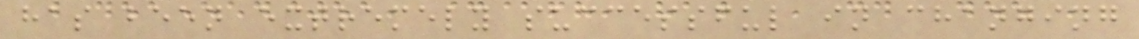has been extremely successful in changing
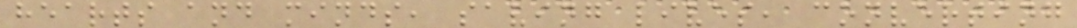hearts and minds, saving lives, converting
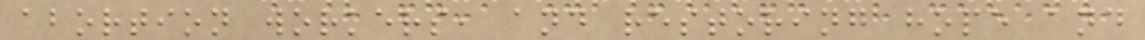abortion workers, and restoring hope and
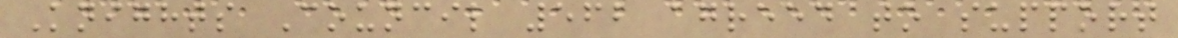Knights Council 562 agreed to support
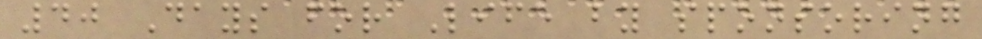40 Days for Life by sponsoring
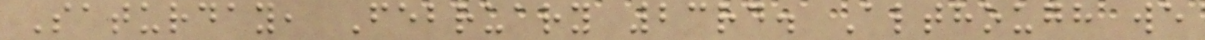Saturday, February 23rd. Although we
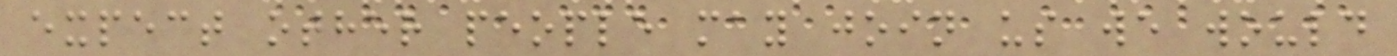expect other people may join us we would
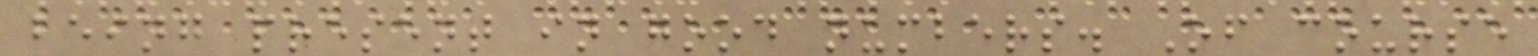being present in good numbers. Of course
